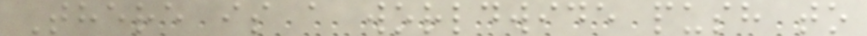There is a worldwide push to
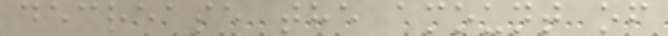decrease the amount of
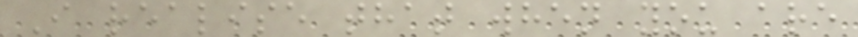I realise that when you are
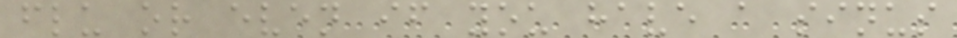flu or even if you have a sinus
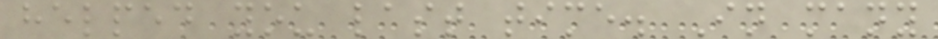helped you last time. In many
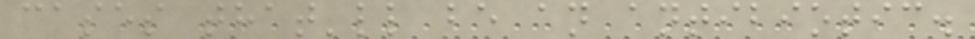cases that'll be an antibiotic.
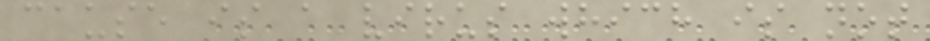cause is a virus which is not
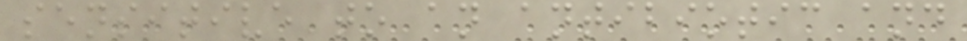sensitive to an antibiotic and
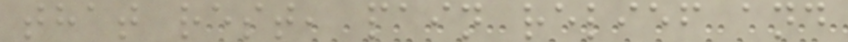that rest, pain relief and
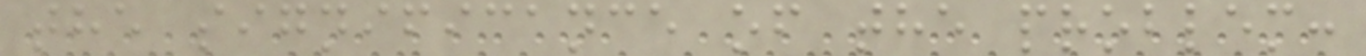the significance of the problem:
